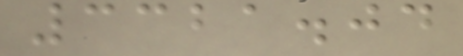3321.04
